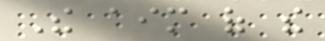The aim of the
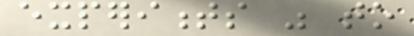experiments was to
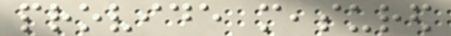provide measured
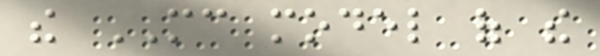the MC model of the
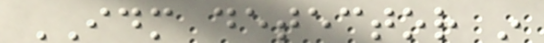IDM detector in
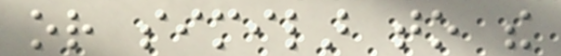or similar to the
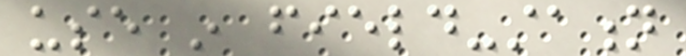use in field-station
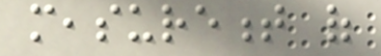measurement of
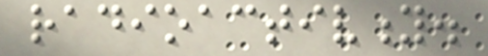radioactivity.
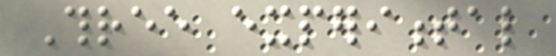Three experimental
